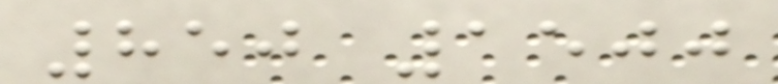850 1500
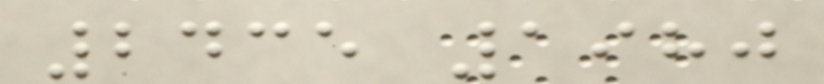2435 1980
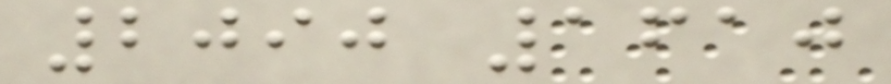2090 1610
